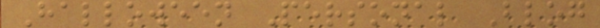Halloween Personal Blog
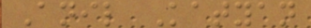Anil Katyan
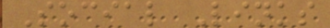Social Links
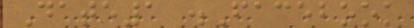Date1 .Facebook
